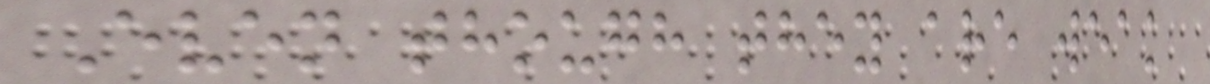Even though they are weak
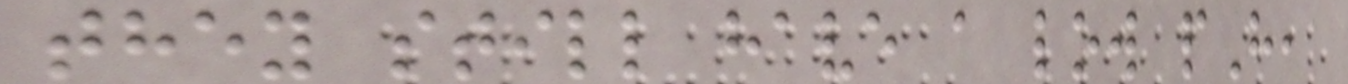they still have a low pH,
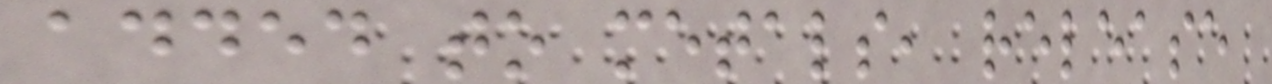added to metals, release
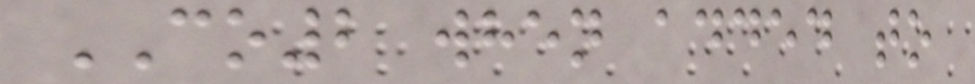CO2 when added to
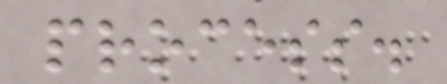process.
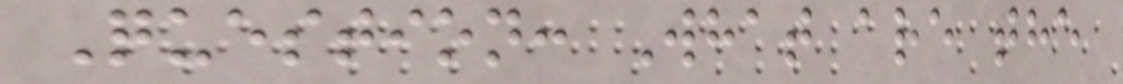Question: What are the
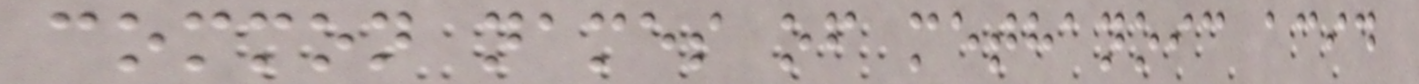common names of methanoic acid
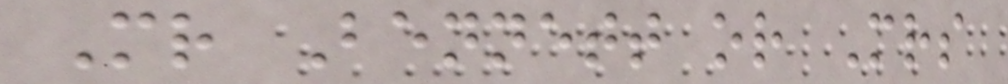Mr Bennett or Mrs
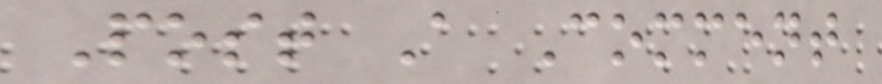Post A Comment
